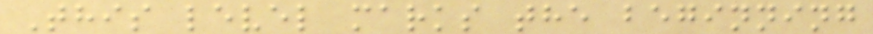This level marks the beginning
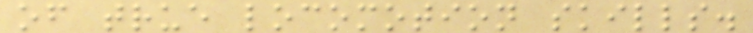of true locomotion skills.
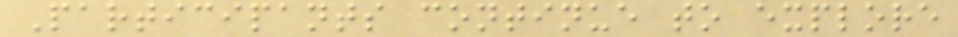Participants continue to explore
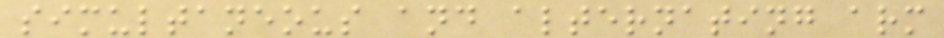simultaneous and alternating arm
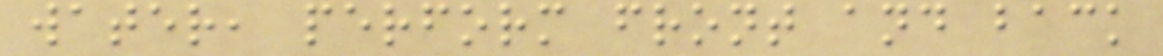water, perform front and back
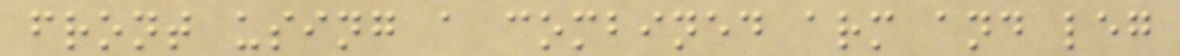front using a combined arm and leg
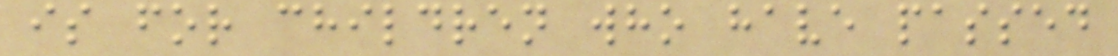is for children who have passed
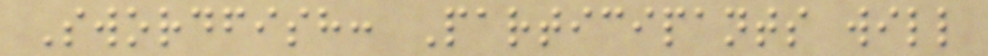Swordfish: Participants will
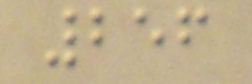256
